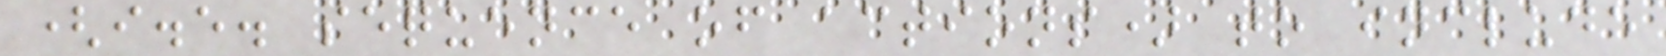(i.e. sequence of actions) to include
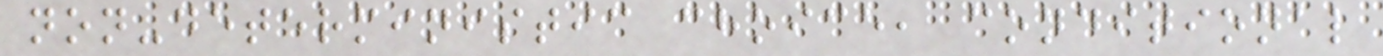non-deterministic choice, conditional
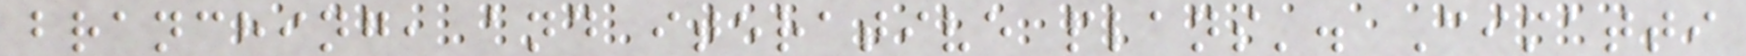branching, and iterative plans'. Cimatti
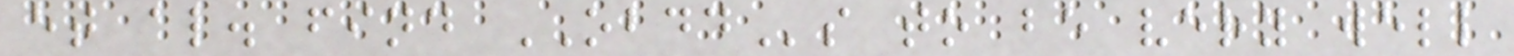et al. find OBDDs to be very well
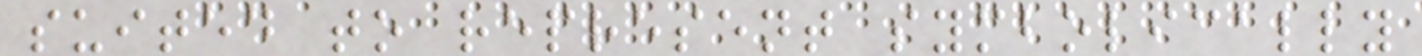suited to represent symbolically
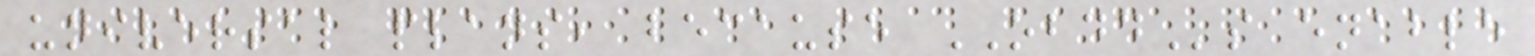universal plans, because OBDDs enable
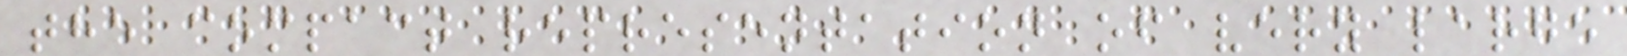the compact representation of very large
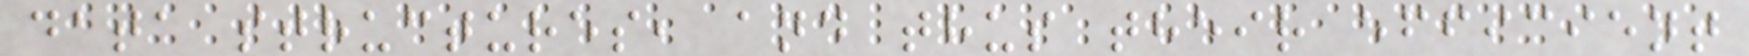data structures, and thus their efficient
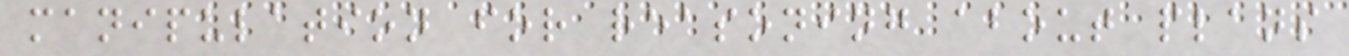manipulation for reasoning about plans
